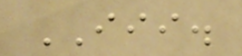III.
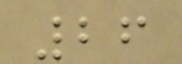26
